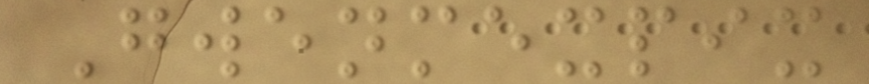Gwenmexpix
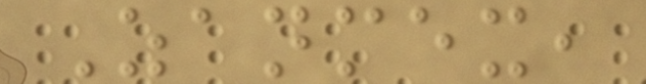Zanmex,
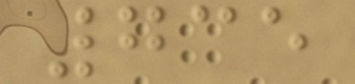735
